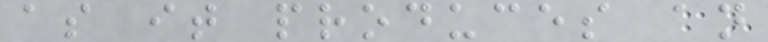as it produces an
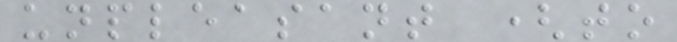unpleasant (to
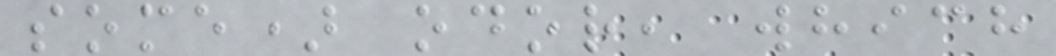some) odor, which
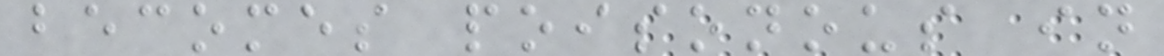becomes poisonous in
